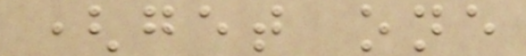(get one
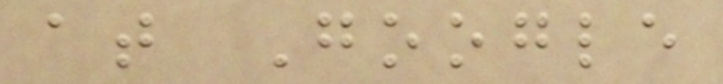at Google
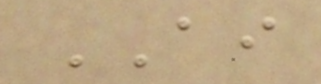AI
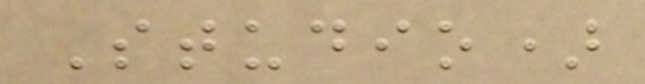Studio)
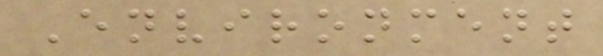Environment
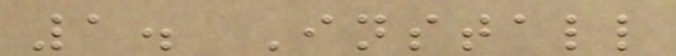1. Install
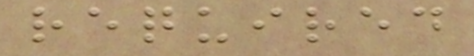required
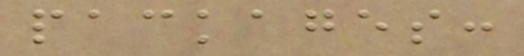packages:
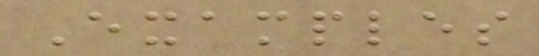Examples
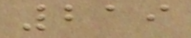219
